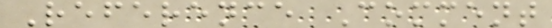Reference Comment
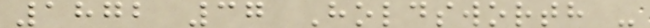1872 37 Holdsworth -
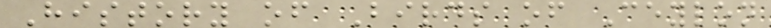History of Birds of Ceylon
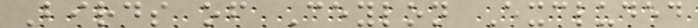Birds of Ceylon Excluded
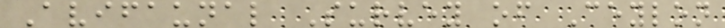Avifaunal Survey of Ceylon
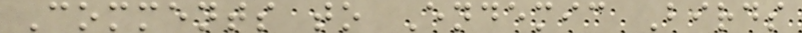Comments to Endemic Birds
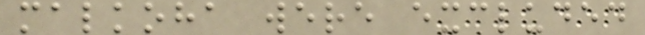malkoha were excluded
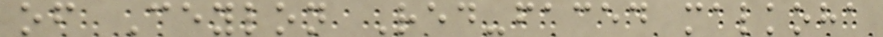of Ceylon Red-faced malkoha
